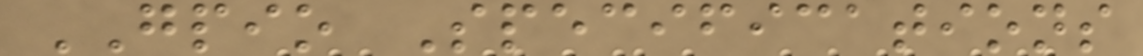GPIO Specifications
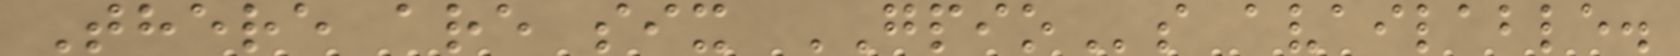There are six GPIOs available.
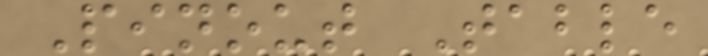Pinout Table
